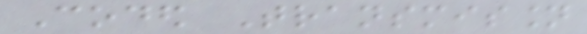Coded Transmission
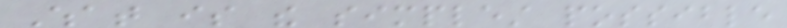What is the simplest possible
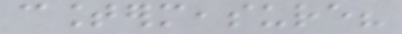countermeasure?
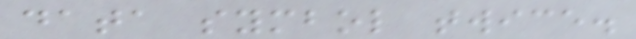data symbol twice.
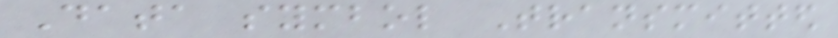Data symbol Transmitted
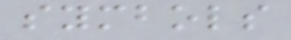symbols
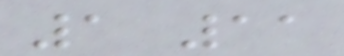1 11
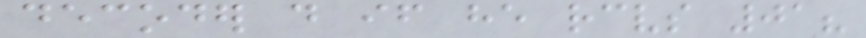decoder do if he receives 01?
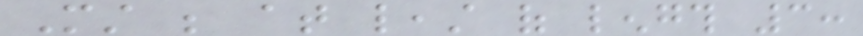Must be at least of length 3:
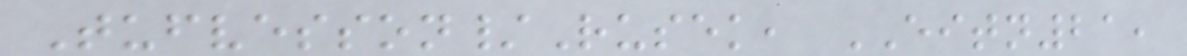Tufvesson/Rusek, EITN21,
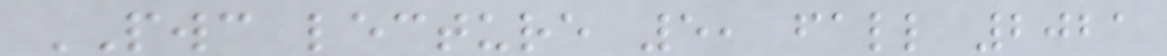PWC lecture 5, fall 2021
